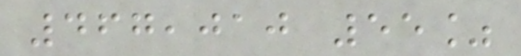467,010 55%
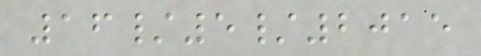16/5/2015
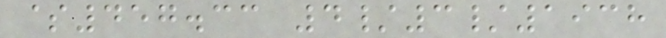$457.33 4/3/1938
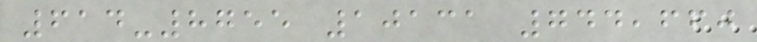614-8755 10131 744,660
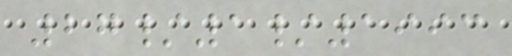27/1/1993
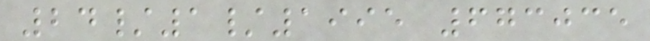24/1/1995 673035
